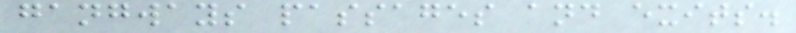gangways passages and exits.
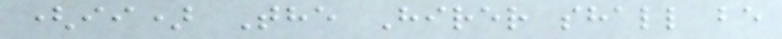(ii) The Hirer shall be
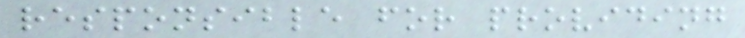responsible for providing
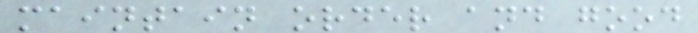maintain order and good
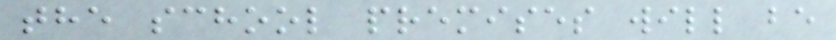the school premises will be
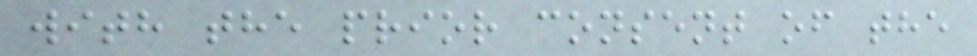with the prior consent of the
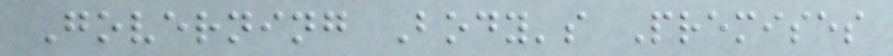Governing Body's Premises
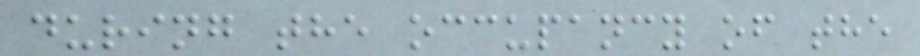during the occupancy of the
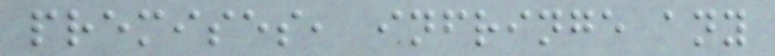premises, infringe any
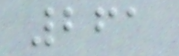261
